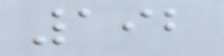192
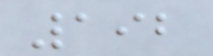192
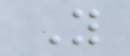Y
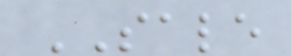SALE
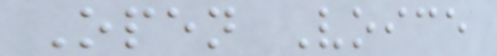Open Voice
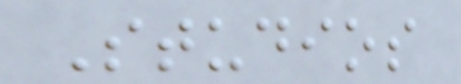Studios
